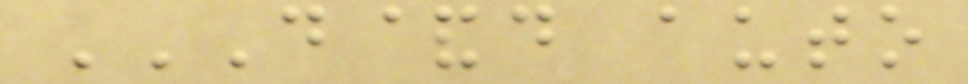D&D AUTO
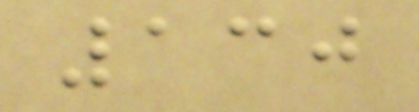130
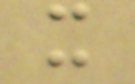x
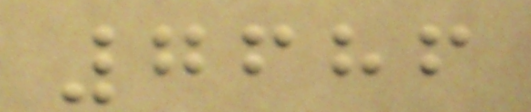7686
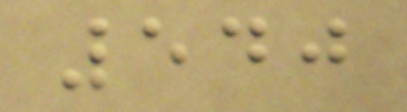540
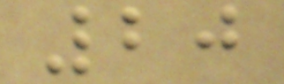20
